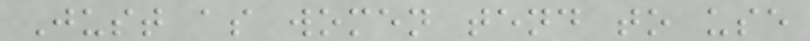Just as women tend to use
